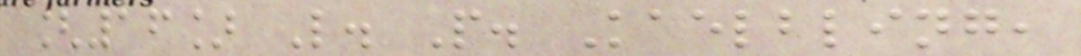[16] L. P. Kaelbling,
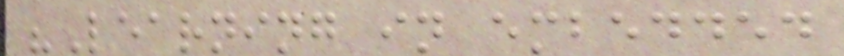"Learning in embedded
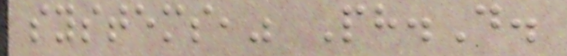systems," Ph.D.
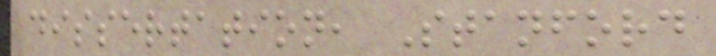dissertation, Stanford
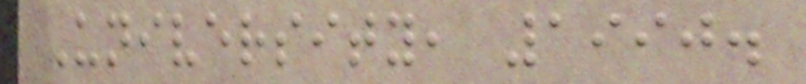University, 1990.
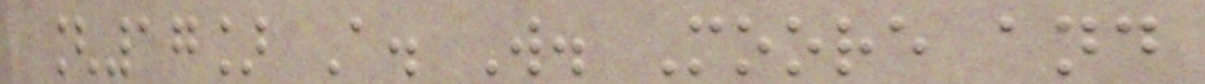[17] A. W. Moore and
